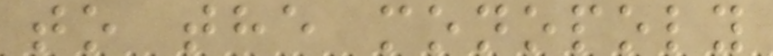to the monopoly
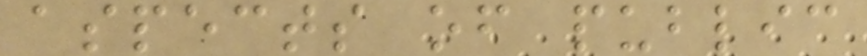aspects of public
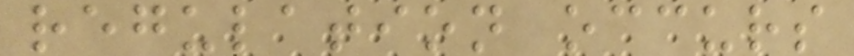regulation occurs
